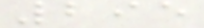295
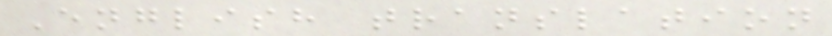English translation
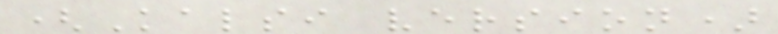(Kalsi version)
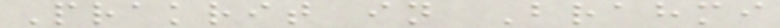Prakrit in Brahmi
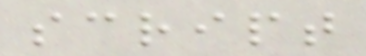script
